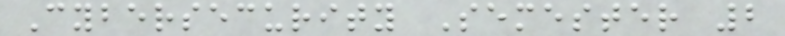Cybersecurity Semester 2
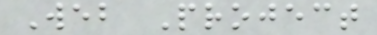Web Project
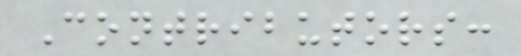Contributors:
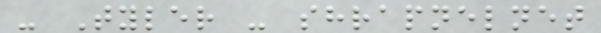- Tyler - shrapnelnet
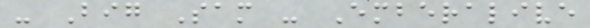- Big Sam - Emberalive
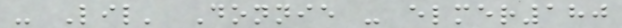- Lil' Donnie - elmer180
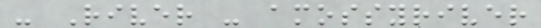- River - amossyriver
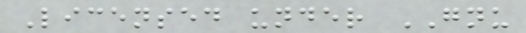Licensed under GNU
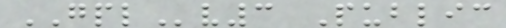GPLv3 Public
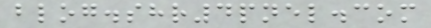blog.shr4pnel.com
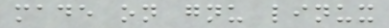made on gnu linux
